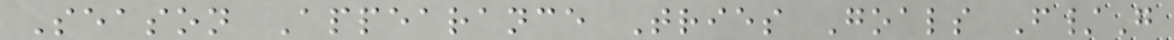Season Appearance Tries Goals F/G
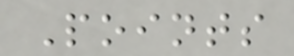Points
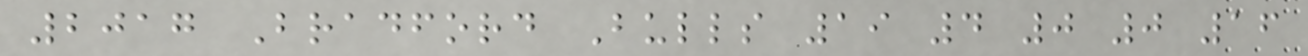2017 Bradford Bulls 19 4 0 0 16
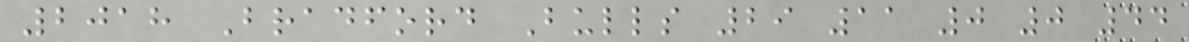2018 Bradford Bulls 29 11 0 0 44
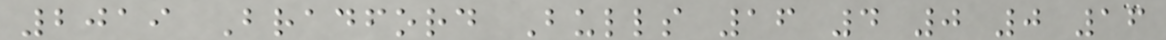2019 Bradford Bulls 16 4 0 0 16
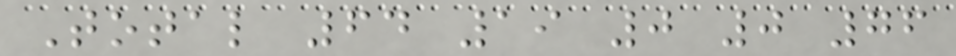Total 64 19 0 0 76
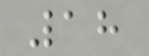18
